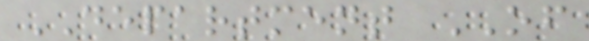DEPARTMENT OF
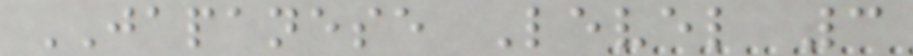JAPANESE Level 3
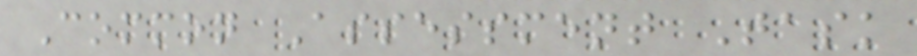Common Assessment Task
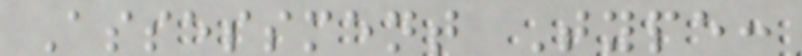Assessment Type:
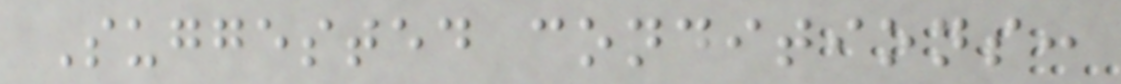Suggested conditions:
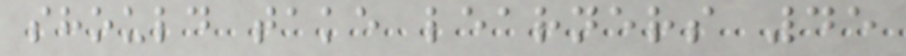should take learners 45
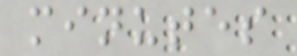minutes
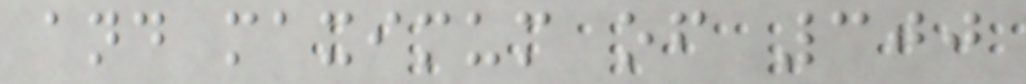and maximum of 300
